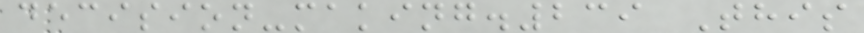decision-making.239 This
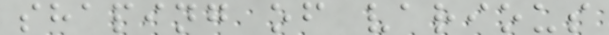shaping of various
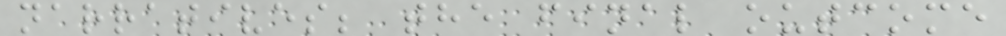narratives; the final outcome
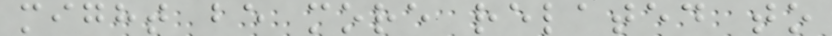might be more related to
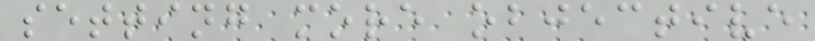setting more objective
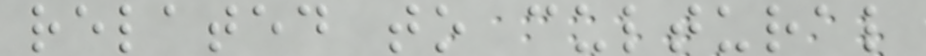related to cultural
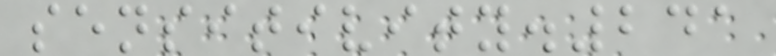sensitivity.241
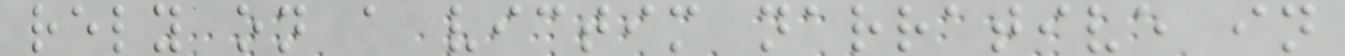rely on a victim narrative in
